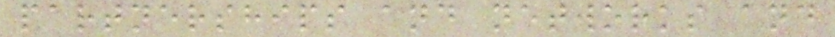partnerships and networks and
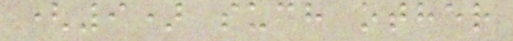(9) such other
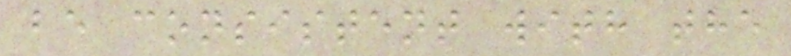be consistent with the
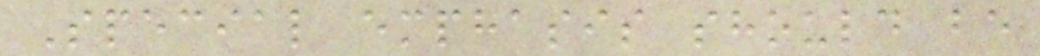Special emphasis should be
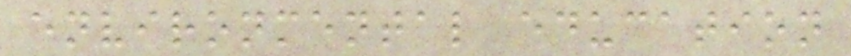environmental education
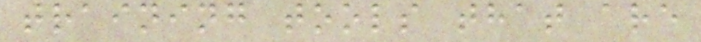training tools that are
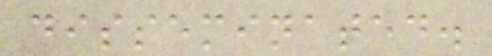disseminated.
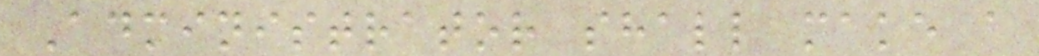Administrator shall make a
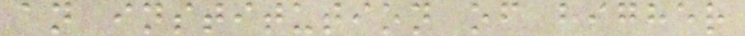an institution of higher
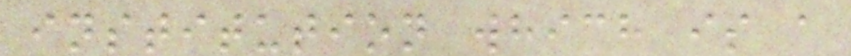institution which is a
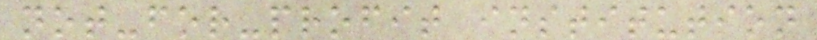not-for-profit institution
